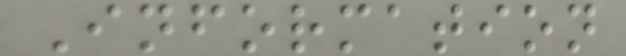Information
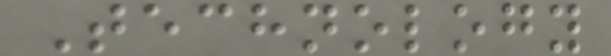Technology
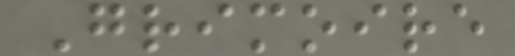Grimoire
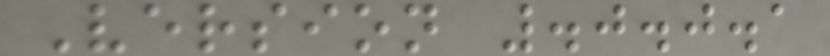Version .0.0.1
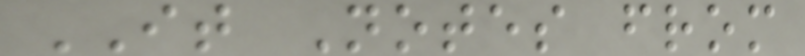IT Notes from
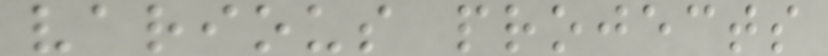various projects
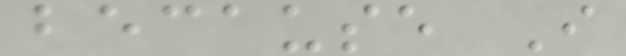because I
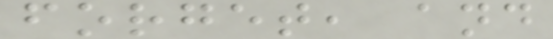forget, and
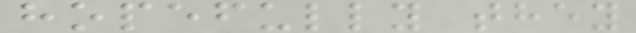hopefully they
